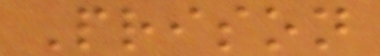Prison
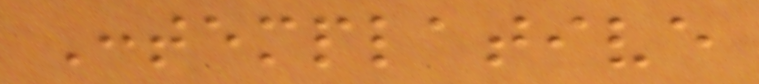Contemplative
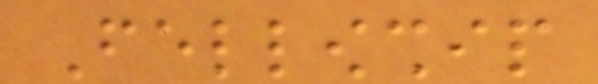Fellowship
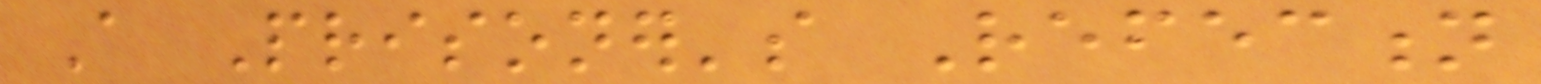A Prisoner's Refection
